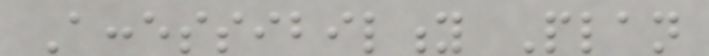Accessibility Plan
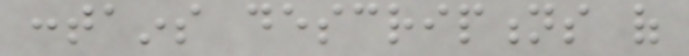contains descriptions of
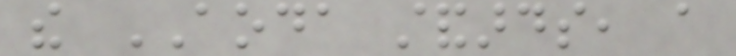the AODA standards, a
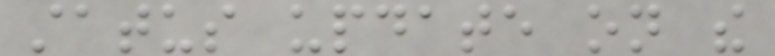status update on the
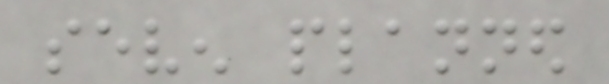seven planned
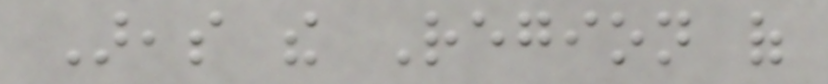Areas the Region of
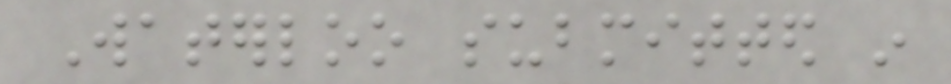Waterloo submitted in
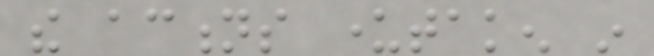the actions undertaken in
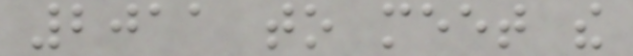2011 to meet the
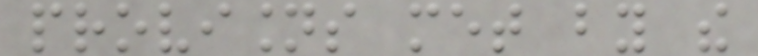provisions met by the
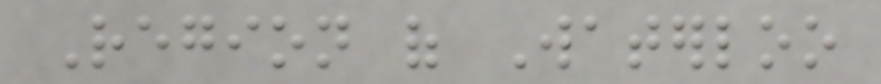Region of Waterloo
